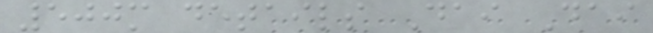500m details Dai Dai
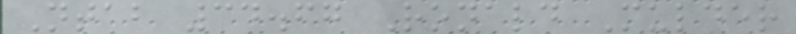Ntab 34.67 Ronald Mulder
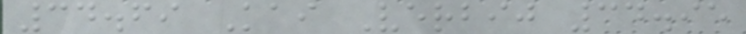34.69 Kai Verbij 34.95
